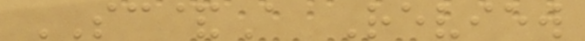SC&A Review
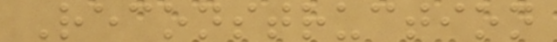Reconstruction
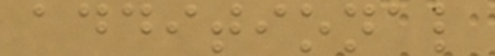additional
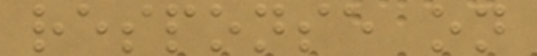response on
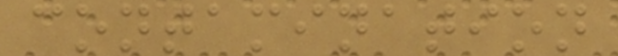contamination
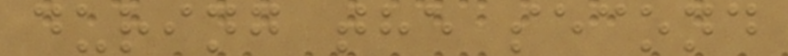during the second
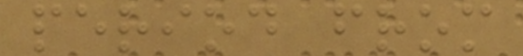period from
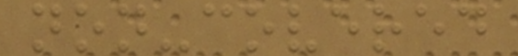non-covered
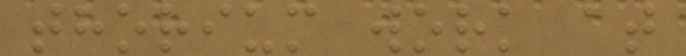thorium work at
